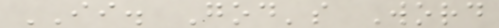II. God's Word
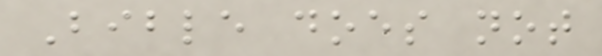Bible does not
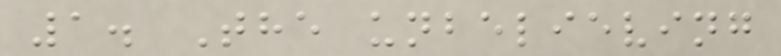1. The unbelieving
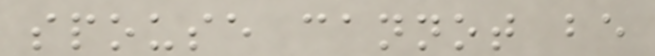spouse cannot be
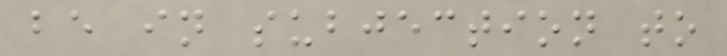be in subjection to
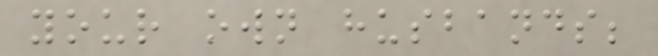your own husbands;
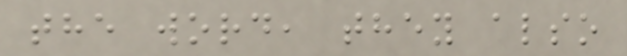the word, they also
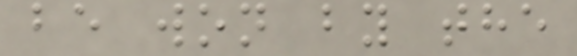be won by the
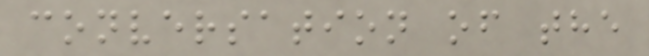conversation of the
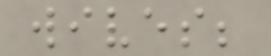wives;
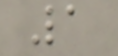1
